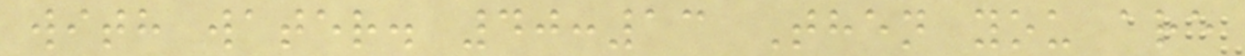with water. 40:13 Then you are
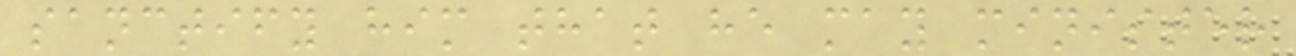sanctify him that he may minister
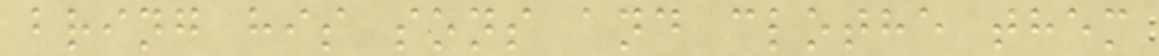bring his sons and clothe them
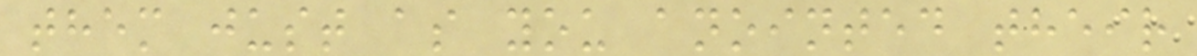them just as you anointed their
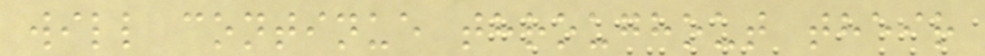will continue throughout their
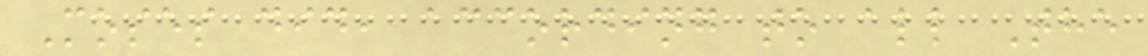Moses did, according to all The
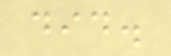did.
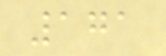171
